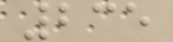235
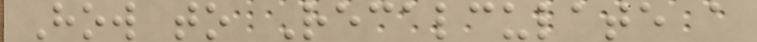How to Recalculate a
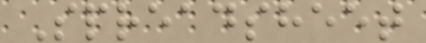Spreadsheet
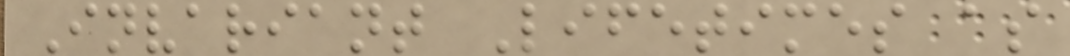Invariant Lifetimes as
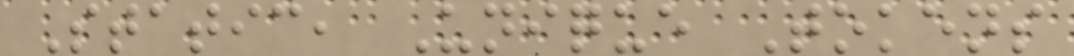Static, Unique Tokens
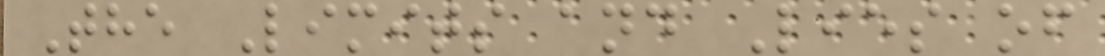The Limits and Lies of
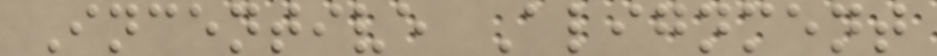Incentive Alignment
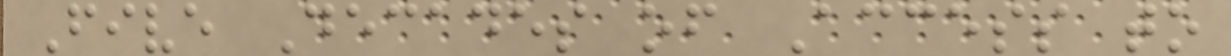Five Decades of Access to
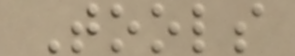Tools
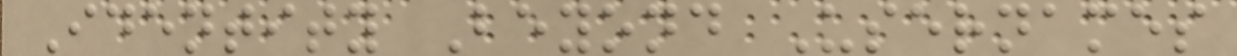Identity Beyond Usernames
